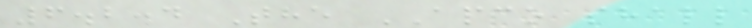6.2.4 The APCO shall
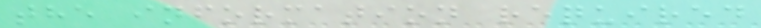the information required
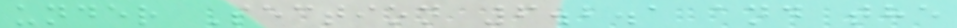under Section 6.2.1 and the
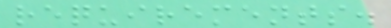requirements.
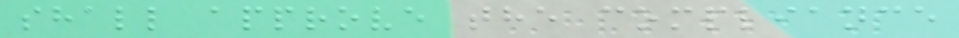shall approve the compliance
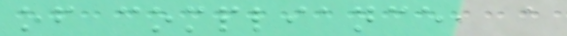of compliance, a
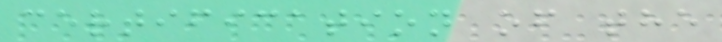certification of the
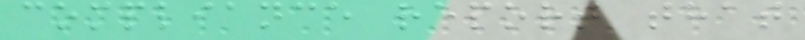compliance report that
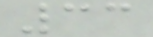33
